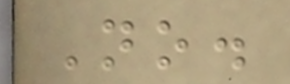No.
